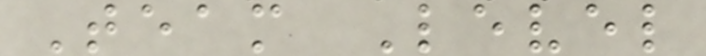Team Level
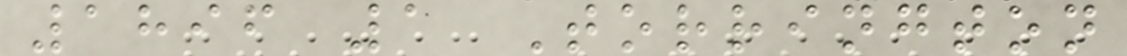1896 1 Torrington
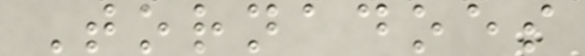Tornadoes
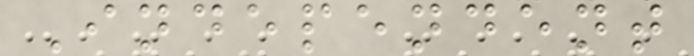Independent
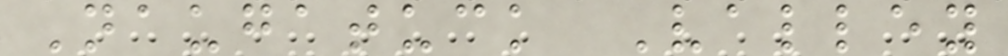Naugatuck Valley
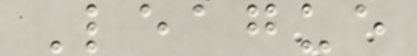League
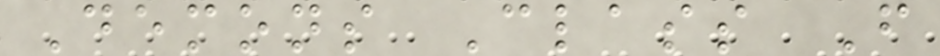Demons Class F
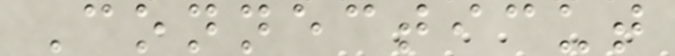Connecticut
